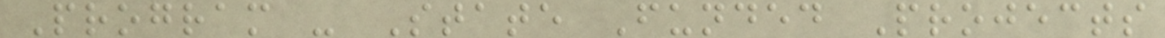Program - State Funded Projects
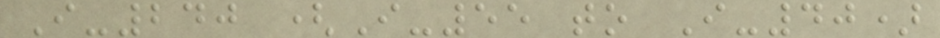I-240 (I-55 to I-40)
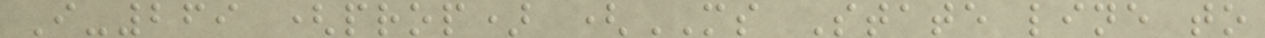I-269 (prop) (MS State line to
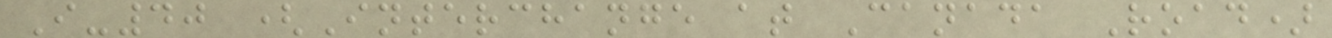I-40 (Interchange at Canada Road)
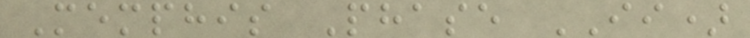Memphis Phase II)
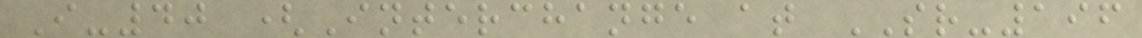I-40 (Interchange at SR-196
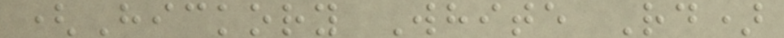(Hickory White Rd)
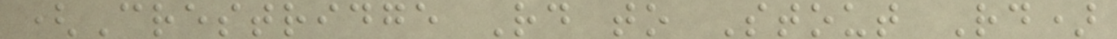(Crestridge Rd to Stout Rd)
